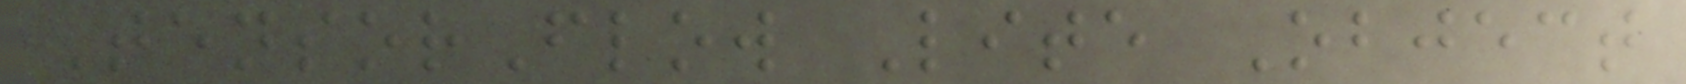TensorFlow Lite Object
